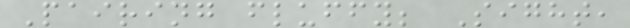Pairing fluffy; Sight,
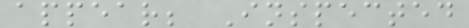appear; Inspected
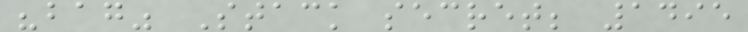"bag" Stack secret; 1495
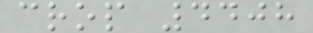crop 4408
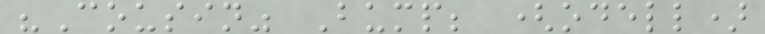"Cousin" Bump; (odell)
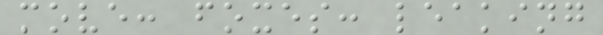move: foxes: leaking
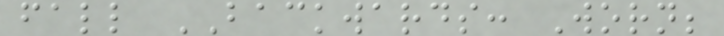fall BACKWARDS: Worn;
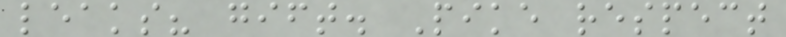leaks? gift. Pike respect
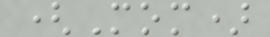(Mom)
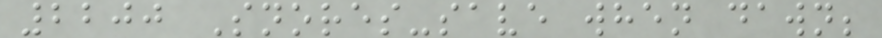2200 Snores-save when dawn;
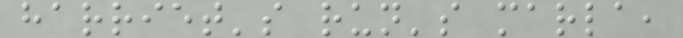harriet's run's marla,
